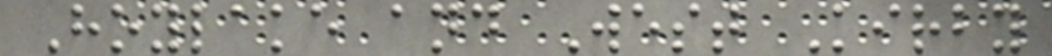Hoylake and West Kirby
